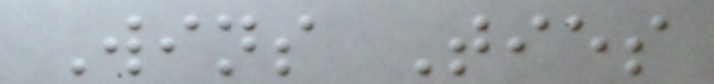Wins Ties
